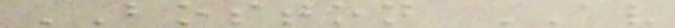BOSTON AV
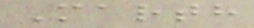Marth
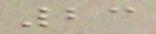23
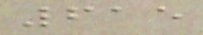615
